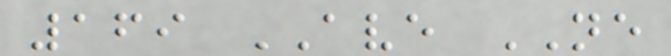169 AVE NE
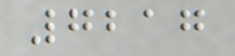7217
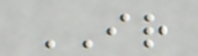IR
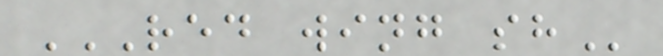RED WING SH
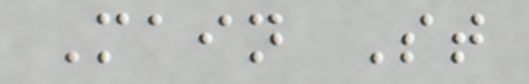Main St
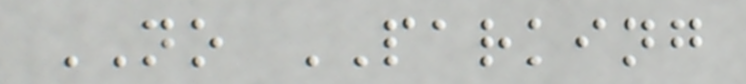NO PARKING
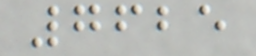7625
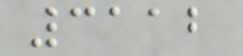3112
